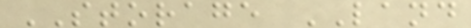STORAGE LAND
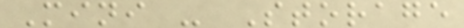Mini - Storage
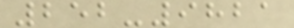252-9821
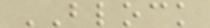BLOCK
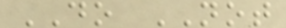DO NOT
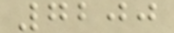7200
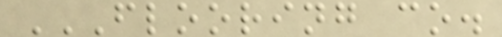FLOORING CO.
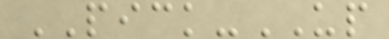PICK-UP
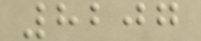8207
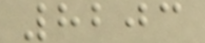8203
